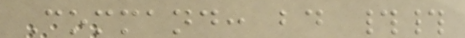Command: bd ##
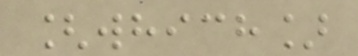[which]
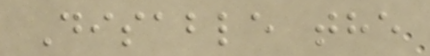Disable the
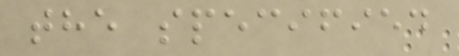the specified
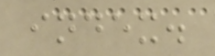index.
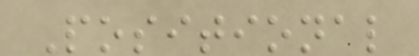Positional
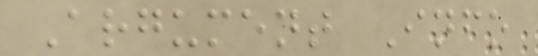Argument Info
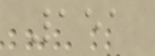151
